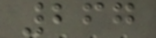267
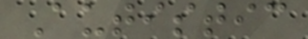Autistic
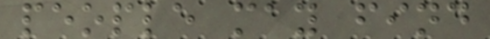people may find
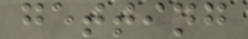getting
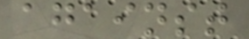against
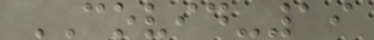COVID-19
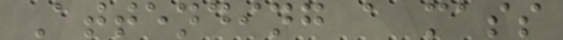Attending a mass
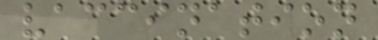vaccination
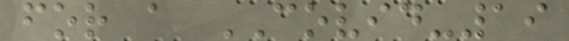for a COVID-19
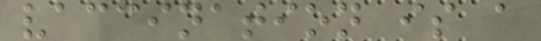vaccination is a
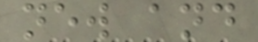new and
